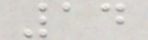14
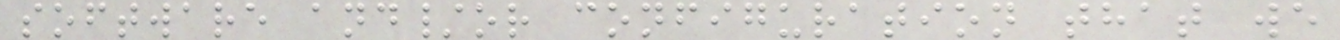software and/or configuration that we
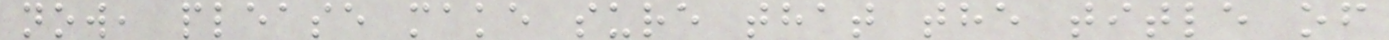now, please make sure that the title of
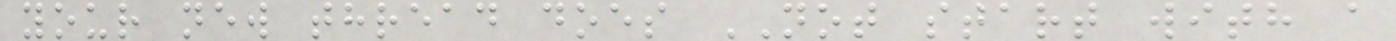your new thread does NOT start with a
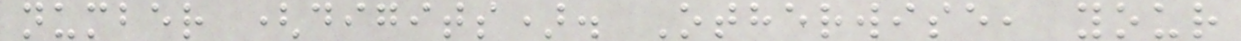number (digits). Otherwise, your
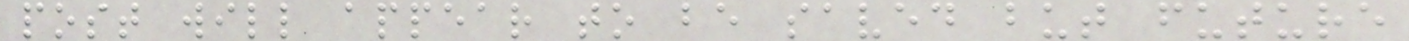post will appear to be saved but future
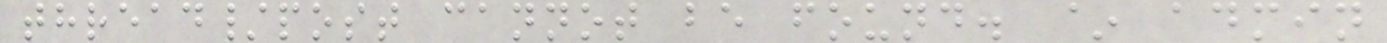thread/post cannot be found. ~ admin
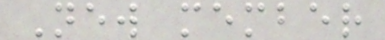New member
